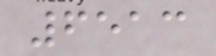6513
